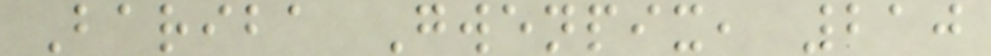Bariba Gwenpix, 210
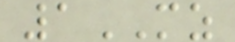1MZ
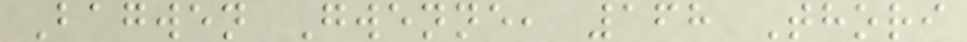Bagwen Gwenne, 168 Thori
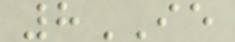8IE
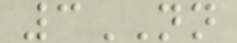3NN
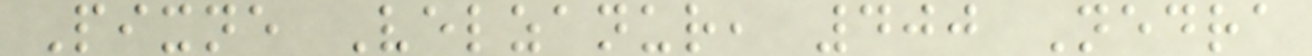Pixne Velzanur, 400 Nedra
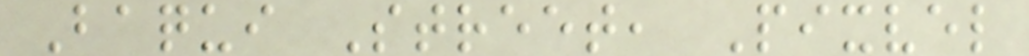Baqui Street, Pixvel
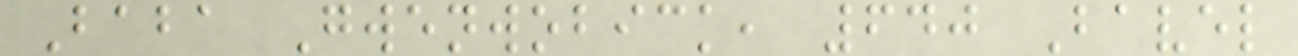Baba Gwenwobick, 640 Bavel
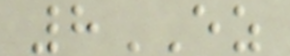8EZ
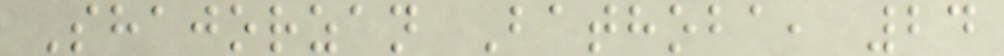Shajorzan Bathoba, 24
